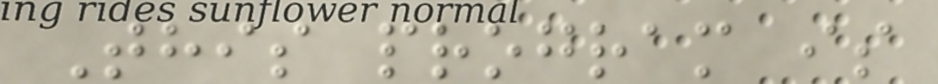This program is
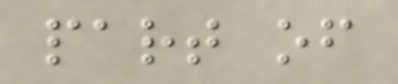part of
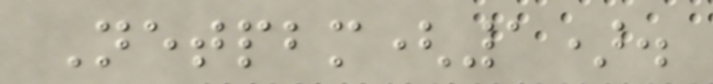Netpbm(1).
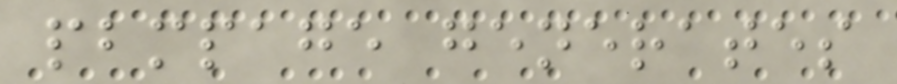pbmpage generates
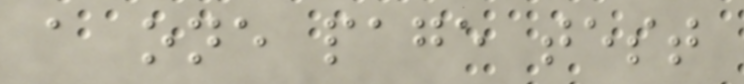a one page test
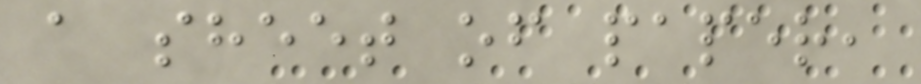a sheet of paper,
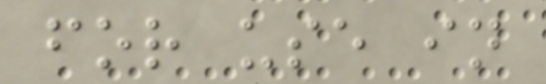for use in
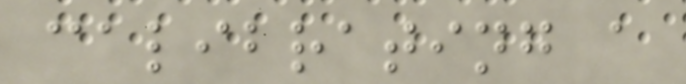calibrating a
